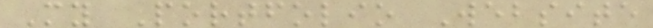My Portfolio Website
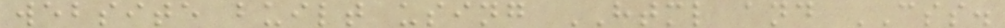website built using HTML and CSS.
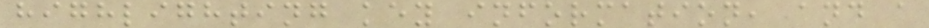highlighting key information, and a
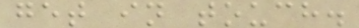get in touch.
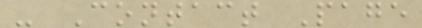- Contact Page
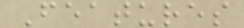Features
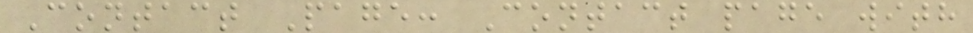Contact Page: Contact page with
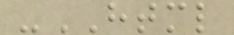-HTML
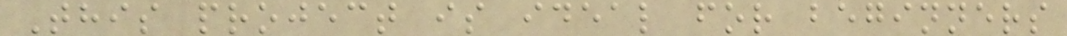This project is ideal for beginners
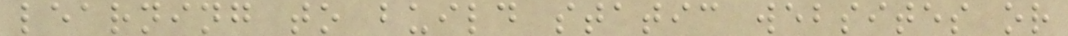learning to build static websites or
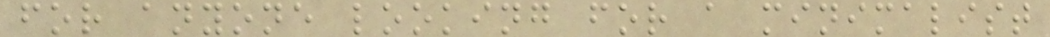for anyone looking for a minimalist
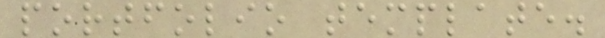portfolio template.
